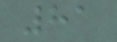81
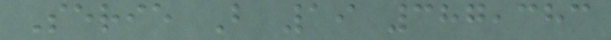Serie B 19 387,383
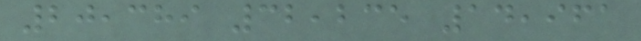20,389 32,235 14,961
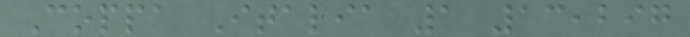Coppa Italia 1 13,297
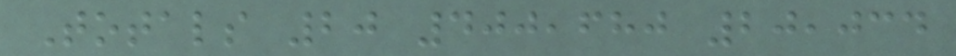Totals 20 400,680 20,034
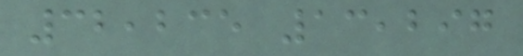32,235 13,297
